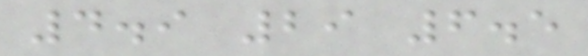4.9 29 6.5
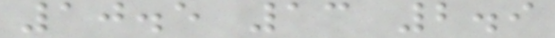10.5 13 2.9
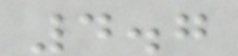4.7
